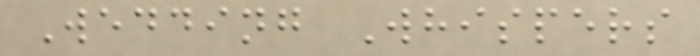Wedding Whispers
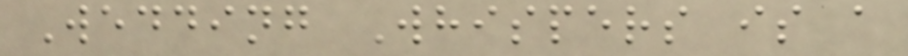Wedding Whispers is a
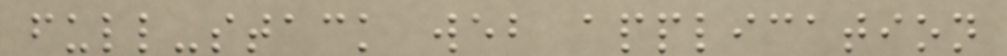full-stack web application
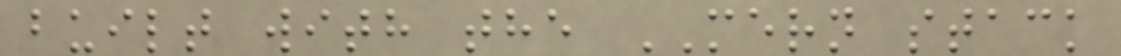built with the MERN stack
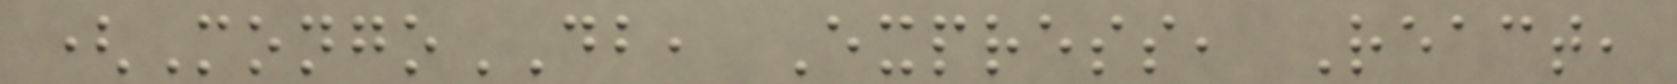(MongoDB, Express, React,
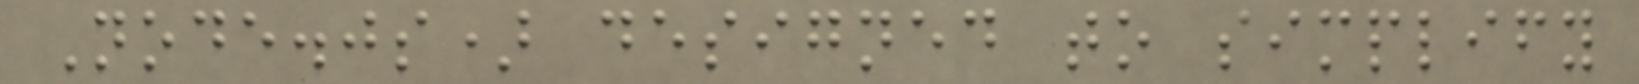Node.js) designed to simplify
